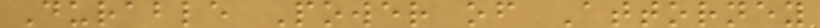Durable Power of Attorney
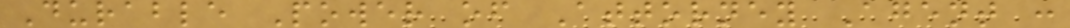Durable Power of Attorney Agent :
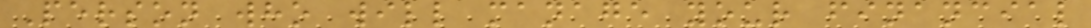Person who will manage your financial
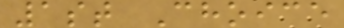1st Choice
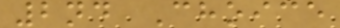2nd Choice
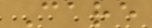Care
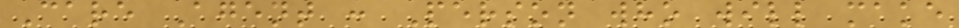Care Agent : Person who will make
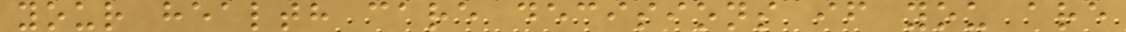your health care decisions if you are
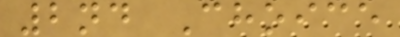2nd Choice
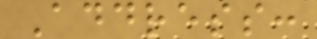Address:
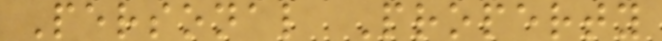Personal Property
